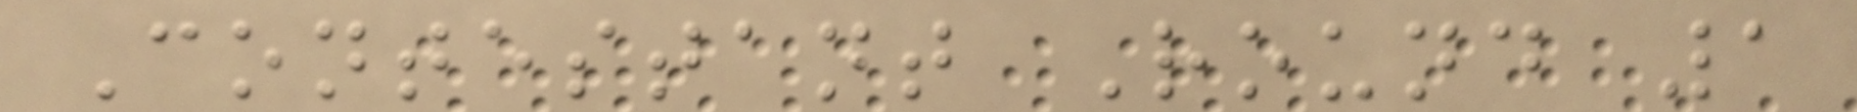Contestant Round 1
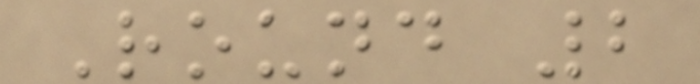Round 2
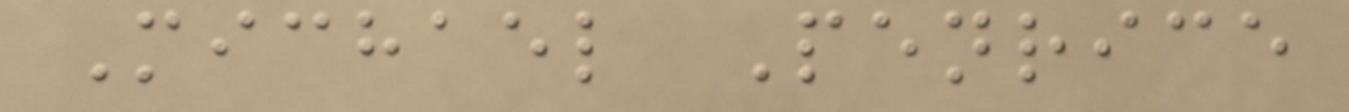Michael Penrice
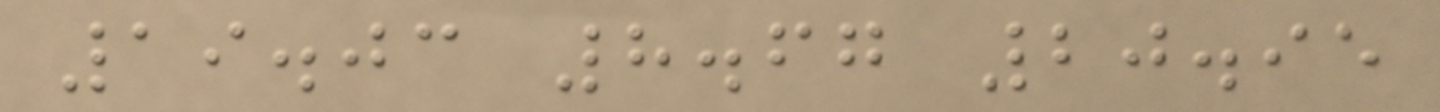19.03 8.67 20.95
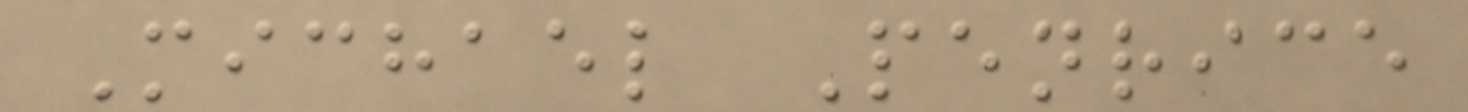Michael Penrice
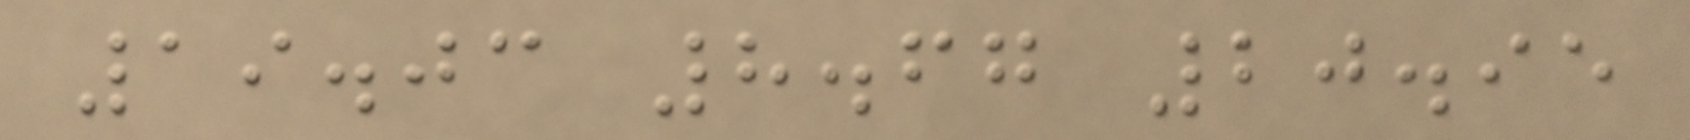19.03 8.67 20.95
